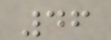46
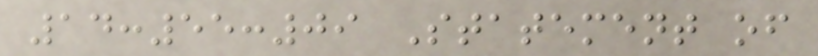14:55:09 Statement of
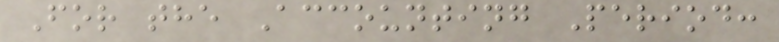For the Accounting Period:
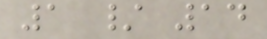1 / 14
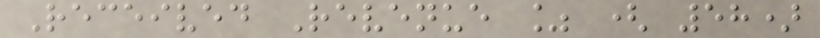Received Revenue % ( 58)
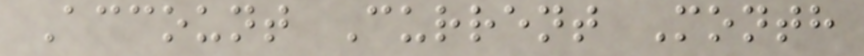Account Current Month
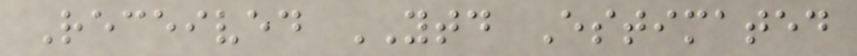Received YTD Estimated
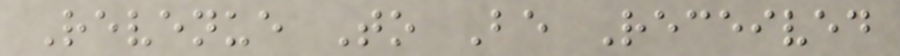Revenue To Be Received
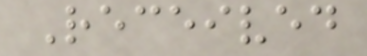Received
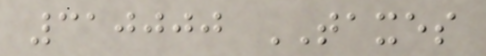310000 TAXES
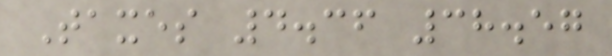Taxes 4.36 38.57
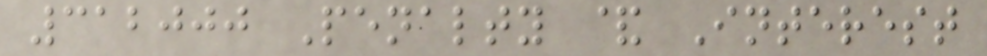312000 Penalty & Interest
